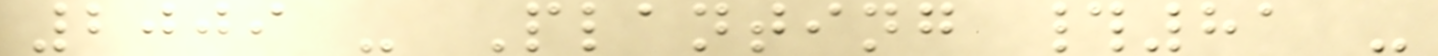2009 - Planting #81 -
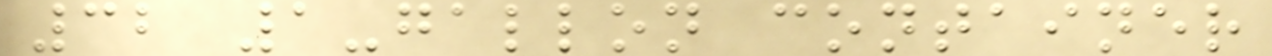32 1-gallon container
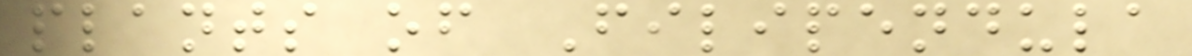plants of Filipendula
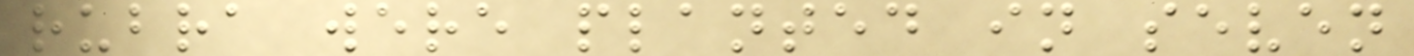rubra were planted in seven
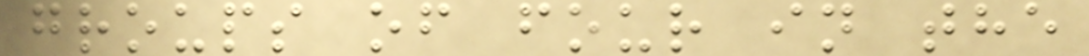groups of four in the
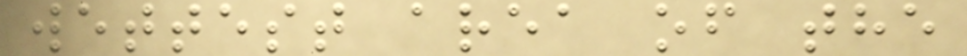wettest area of the
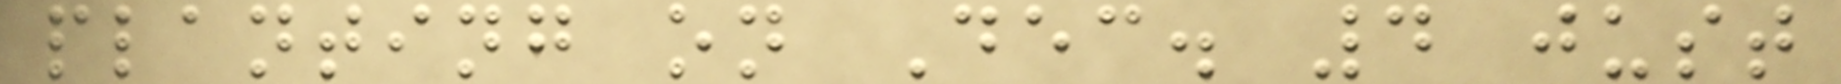planting on Dec. 4 just
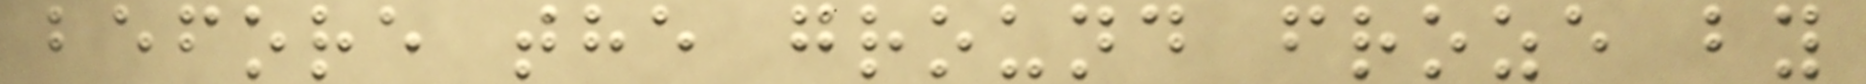before the ground froze by
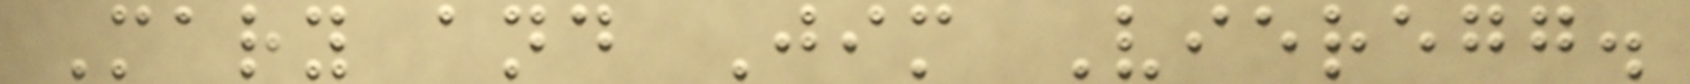Mary and Jim Vieregg.
